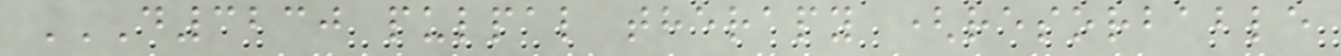D3230 PULPAL THERAPY (RESORBABLE
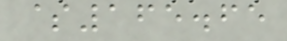$165.65
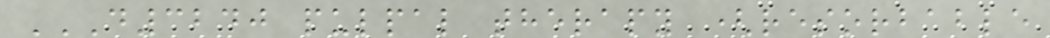D3240 PULPAL THERAPY (RESORBABLE
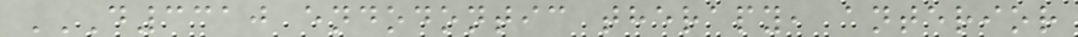D3310 ENDODONTIC THERAPY, ANTERIOR
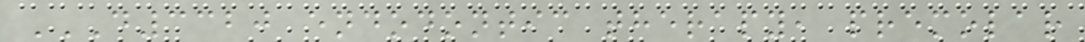D3320 ENDODONTIC THERAPY, PREMOLAR
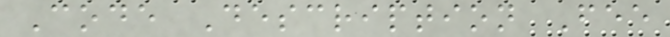Code Description Fee
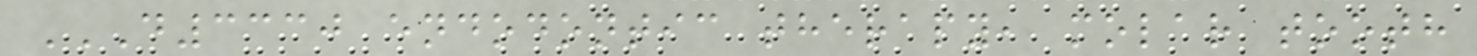D3330 ENDODONTIC THERAPY, MOLAR TOOTH
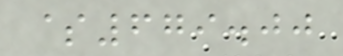$679.00
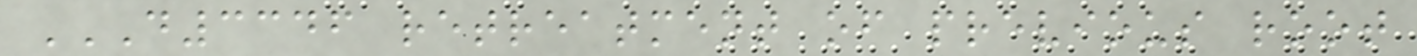D3346 RETREATMENT OF PREVIOUS ROOT
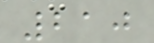210
